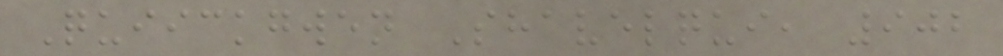Quiickgwen Shavelqui, 902
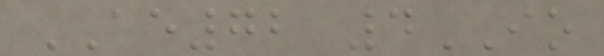AE72 4IO
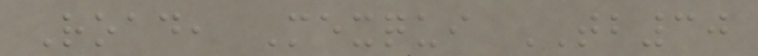Road, Mexqui TB30
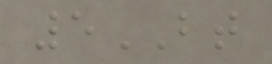5BT
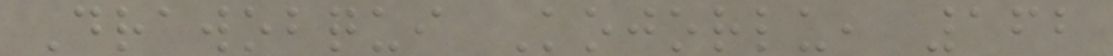Drawobqui Kojorlu, 162
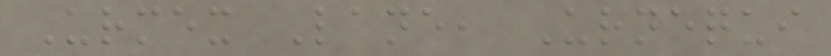Urmex Lane, Urnequi
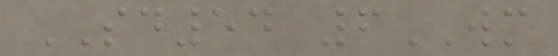SD54 6WM
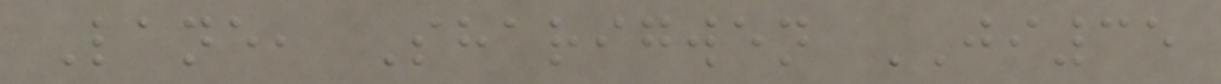Lane, Sharigwen JI35
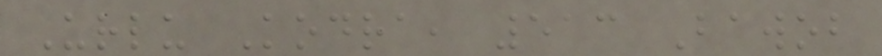Urlu Kodra, 513 Bawob
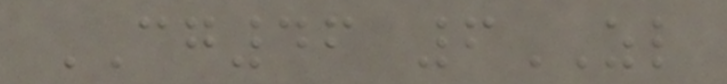CG46 6ZL
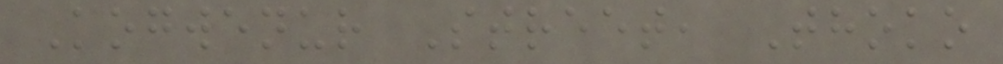Kogwenur Street, Thoko
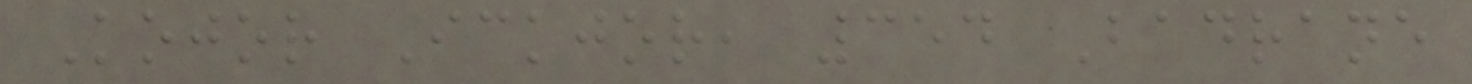Kojor Ickjor, 354 Badrane
